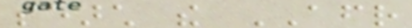search the AFR
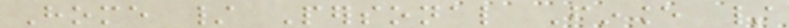Home / Personal Finance /
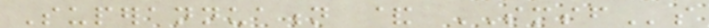Superannuation & SMSFs
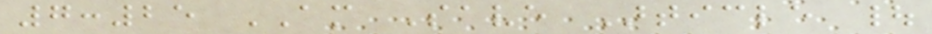7:25 AM Save Article |
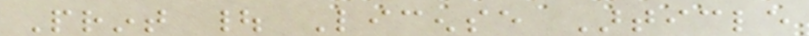Print | License Article
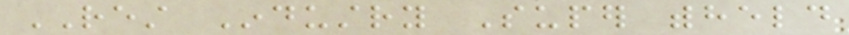REST Industry Super withheld
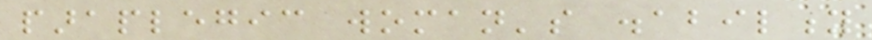paraplegic woman's disability
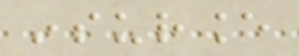insurance
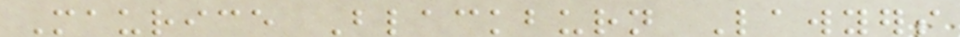Maurice Blackburn Lawyers
